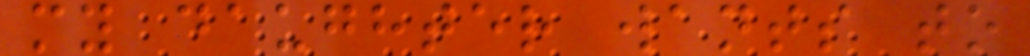my daughter wants to
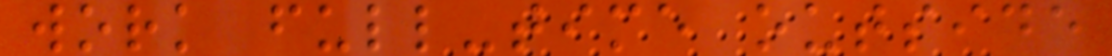work full-time outside
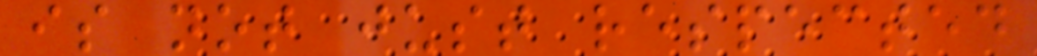is not just respected
